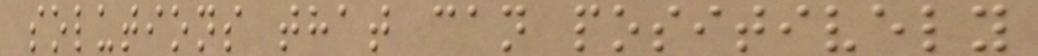solutions that can positively
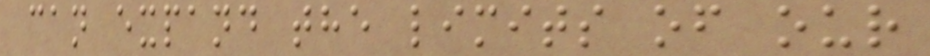can expand the limits of our
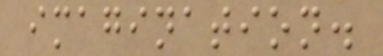imagination.
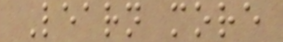Learn more
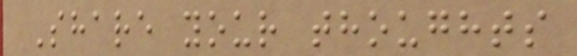Share your thoughts
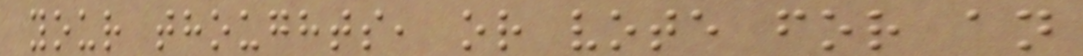your thoughts, or vote for an
